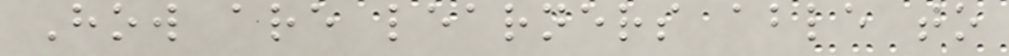How are learners able to
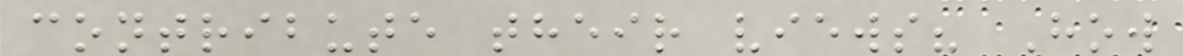contribute their views? How
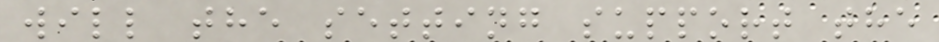will the setting support the
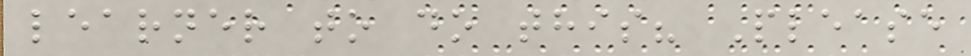learner to do this? Please
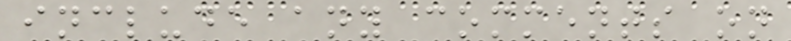include any comments on
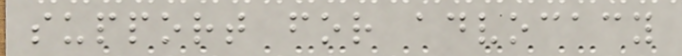support for advocacy
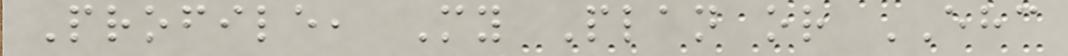Profile, My Plan or EHC
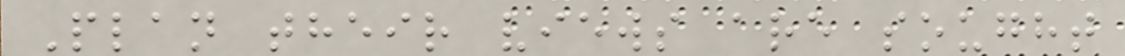Plan their views are sought
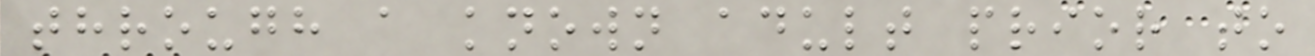through a known adult prior to
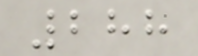288
